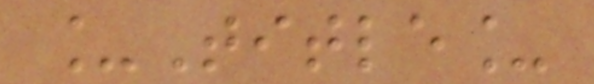_Title_
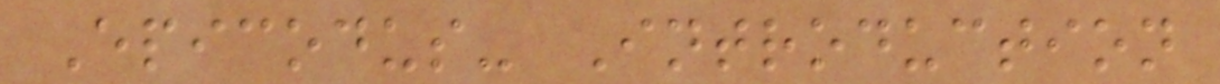Epicodus- Introduction
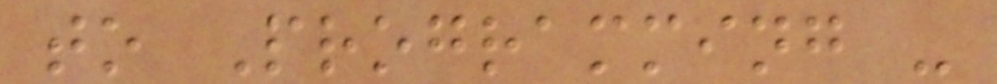to Programming -
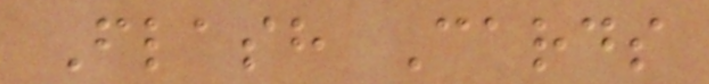Flash Cards
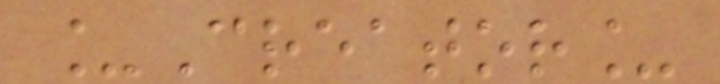_Creator_
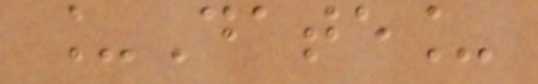_Date_
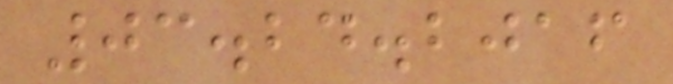03.24.2016
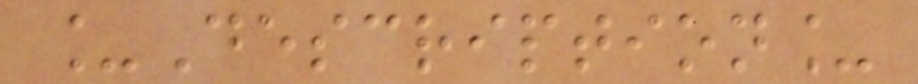_Description_
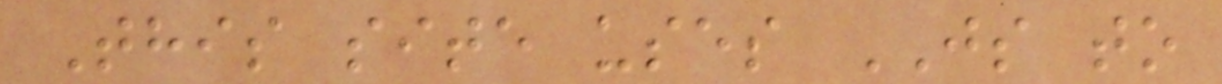This site uses JS to
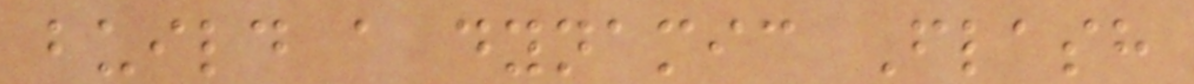build a dynamic Flash
